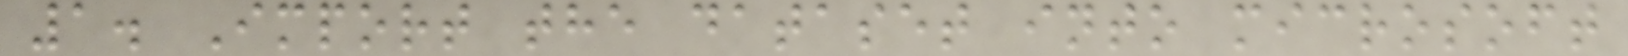1. Import the dataset into microsoft
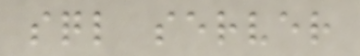sql server
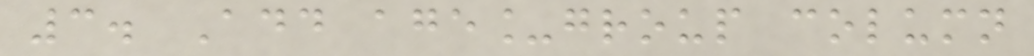3. Add age_group column
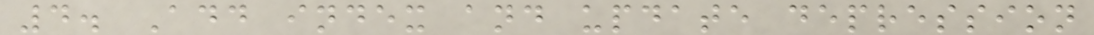4. Add index and update depression
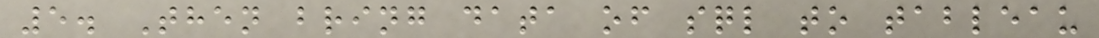5. Then bring data of sql to tableau
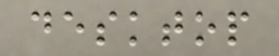desktop
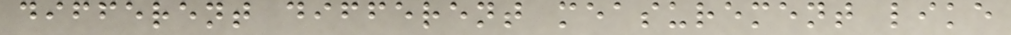different different measurement like
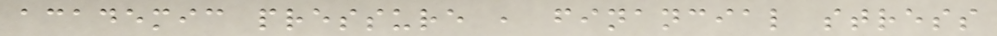academic pressure , financial stress
